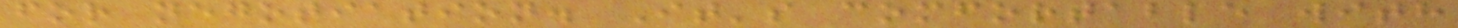for negotiation. It's comfortable with
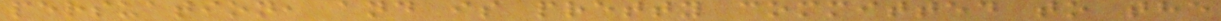persuation, and is pretty committed to the
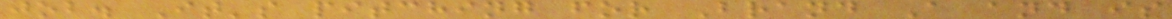job. It's pitching for Brand A and is
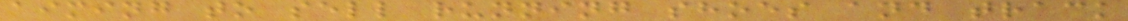aiming to sell running shoes and track
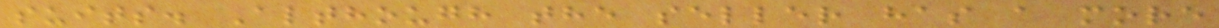suits. Although the seller has a more
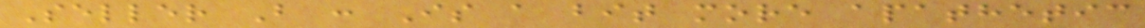Seller B : Is a bit more apathetic
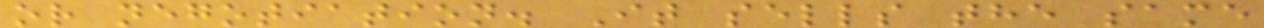or negotiation. It sells the same
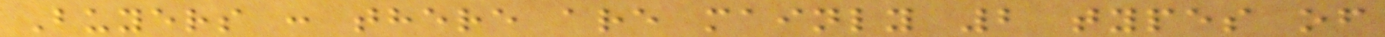Buyers : there are mainly 2 types of
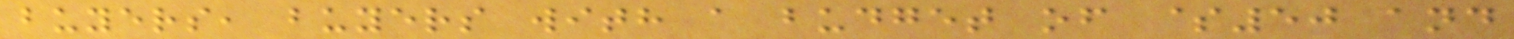buyers, buyers with a budget of $50 and
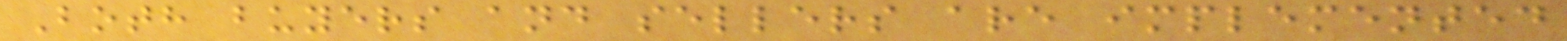Both buyers and sellers are implemented
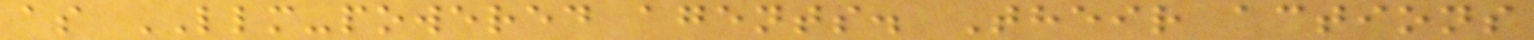as LLM-powered agents. Their actions
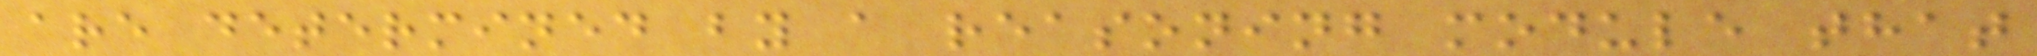are determined by a reasoning module that
